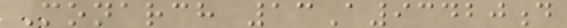Monarch 13A93420d
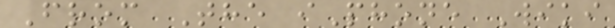From The iPhone Wiki
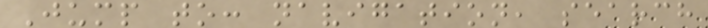Jump to: navigation, search
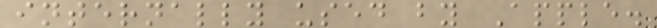internally used by Apple.
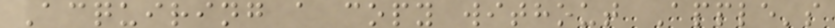Acquiring a copy without Apple's
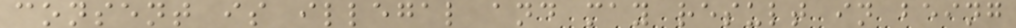consent is illegal and may result in being
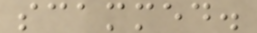scammed.
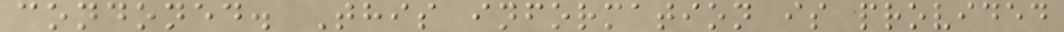condoned. This information is provided
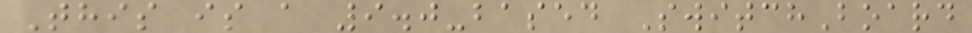This is a 9.0-based SwitchBoard
